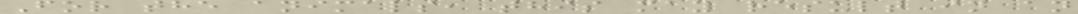For the animals, this may result in an
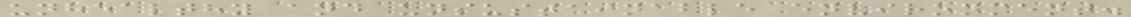unhealthy and unsustainable environment.
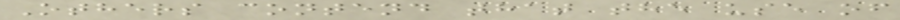Others contend that the use of
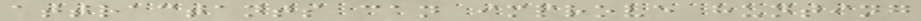attractants can improve hunting
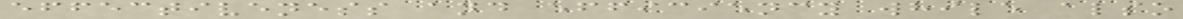effectiveness and efficiency while also
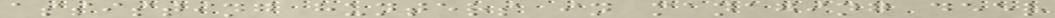assisting hunters in managing deer
